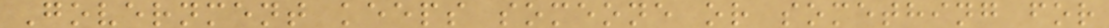Government keeps someone or something for
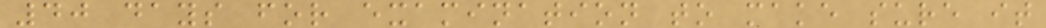40 days for examination to make sure it
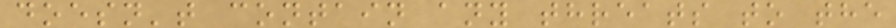doesn't contain any threats to the
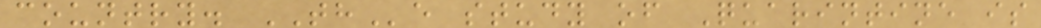country. THe study of Quarintine is
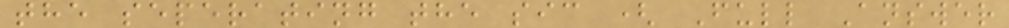the seperating the sic ( Full Answer
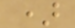)
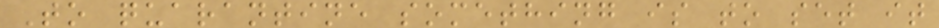To quarantine something is to set it
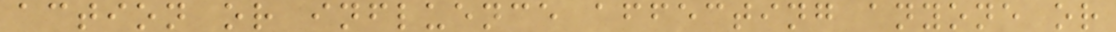action or influence affecting anyone or
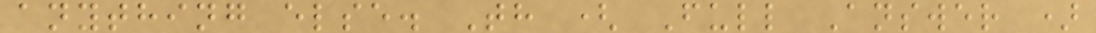anything else. Th ( Full Answer )
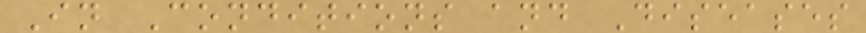In Conditions and Diseases
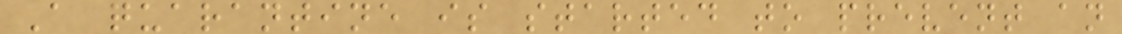A quarantine is started to prevent an
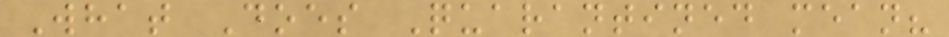What Does Quarantined mean?
